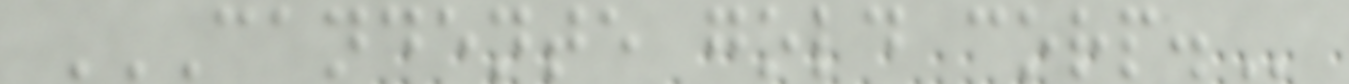CANDENTE GOLD CORP.
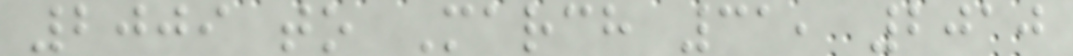2009 to March 31, 2010
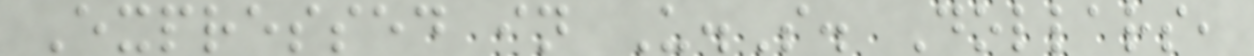Expressed in U.S. Dollars,
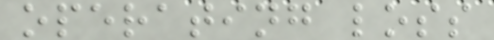operating loss
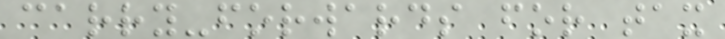carry-forwards for tax
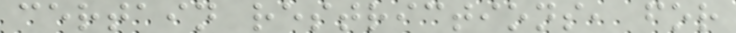certain restrictions, for
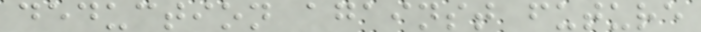deduction against future
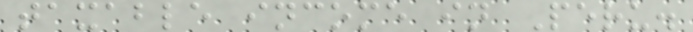taxable income in Peru.
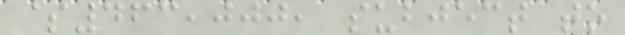$463,000, subject to
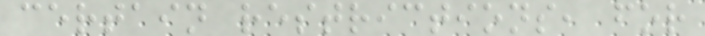certain restrictions, for
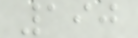190
